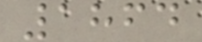1864
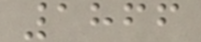1866
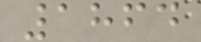1864
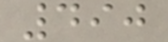490
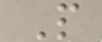P
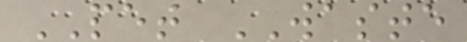PET WASTE
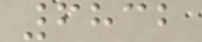6832
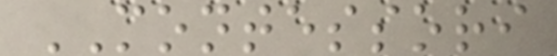MONTESSORI
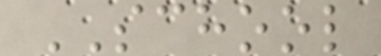SCHOOL
